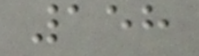158
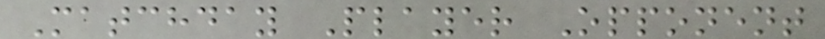Matchday Player Opponent
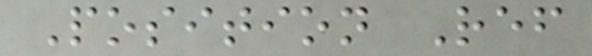Position Ref
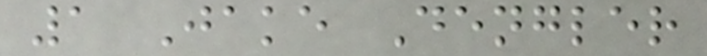1 Jake Dengler
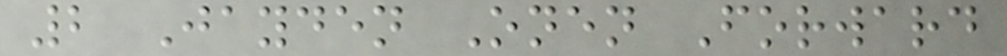2 Jayden Onen Forward
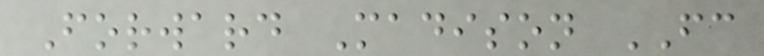Forward Madison FC
